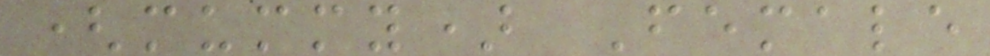(mummy) Female
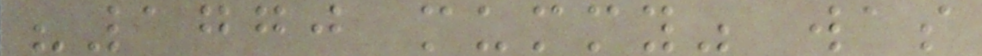"1770 mummy" was
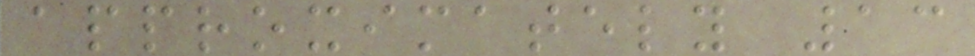approximately 13
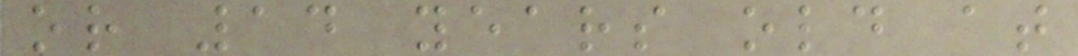or 14 years old at
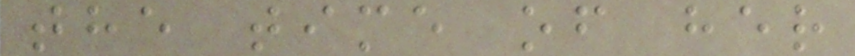the time of her
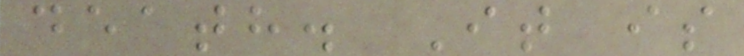death. It is
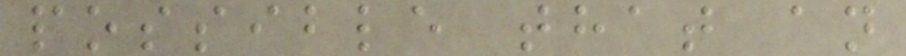possible that an
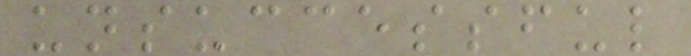unsuccessful
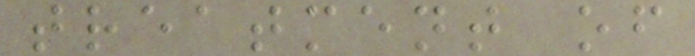treatment of
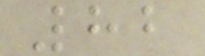82
